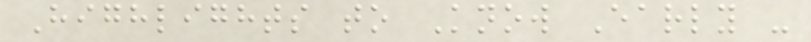Highlights to Know Early -
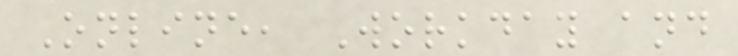Online, Workday and
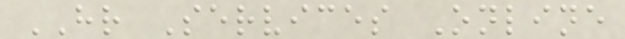HR Services Online
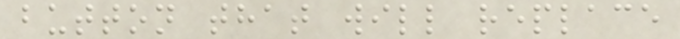button that will replace
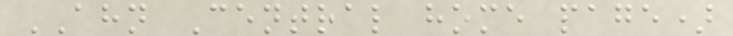AHN Central home page)
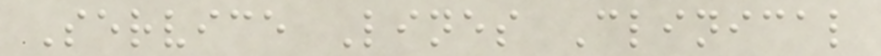Service Lines Clinical
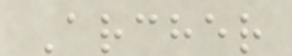Archer
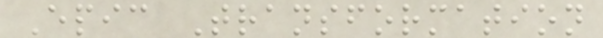Epic Transformation
